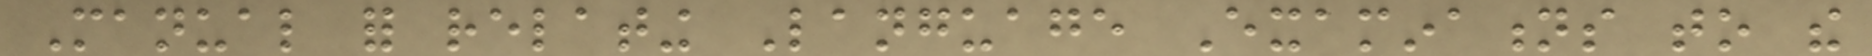Manual for relating Language Examinations to the
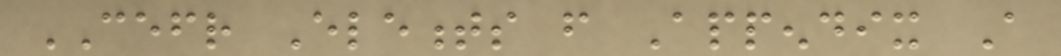CEFR Elements from Appendix A
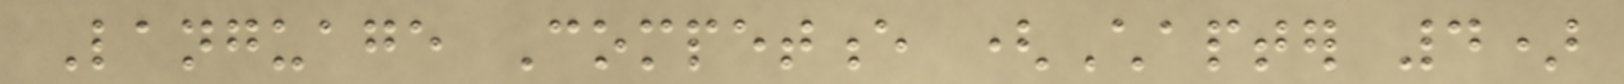Language Competence (Chapter 4)
